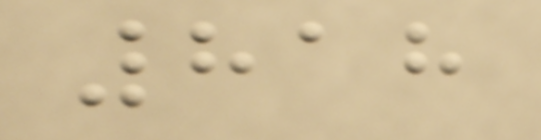818
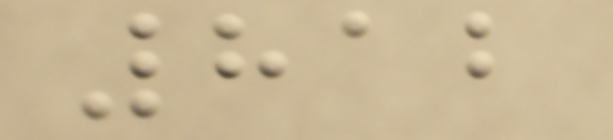812
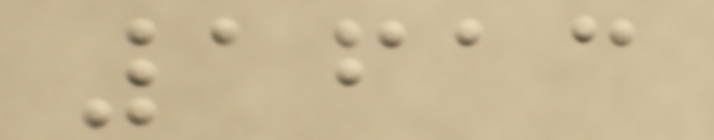1613
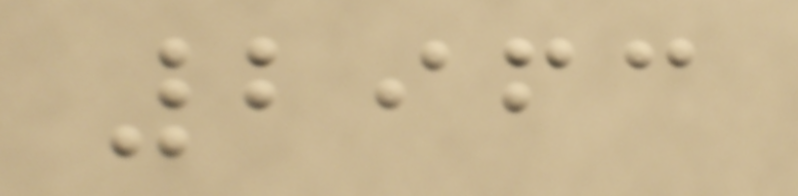2963
